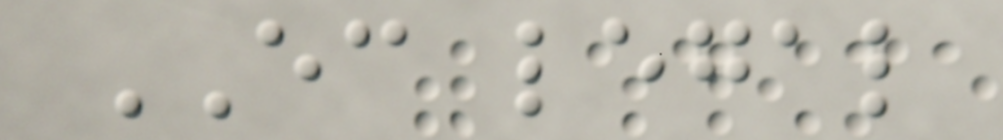EC legal
